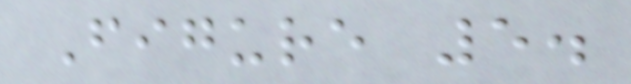Figure 5.
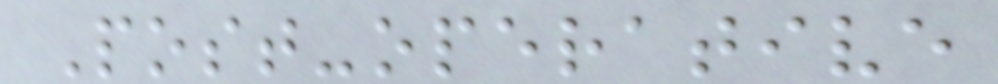Post-operative
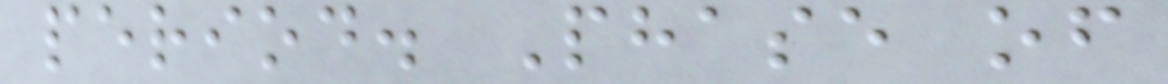period. Phase of
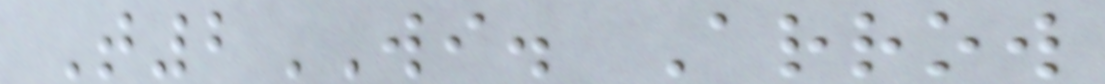T2WI. Arrow
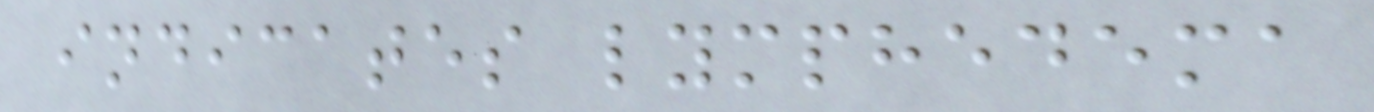indicates lymphedema
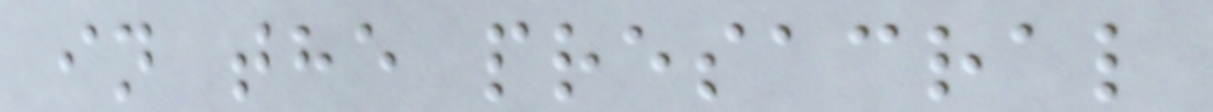in the presacral
